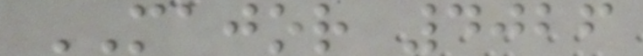MAJOR 4026
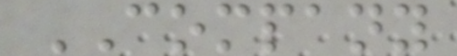COMPANY
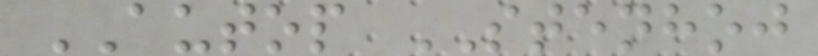AUTOP STENHOJ
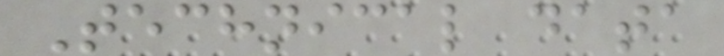Technical data
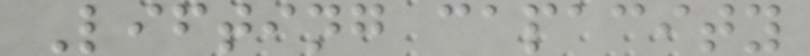Lifting capacity
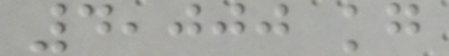4,000 kg
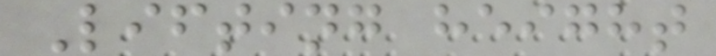Lifting height
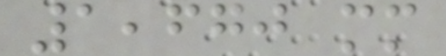1,670 mm
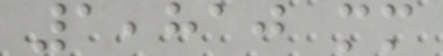1,810 mm
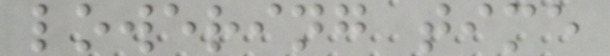lowering time
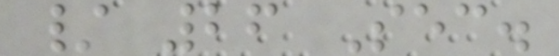/ 26 Sec.
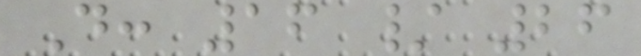D: 16 / 26
